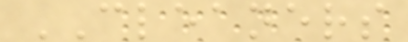CLEANERS
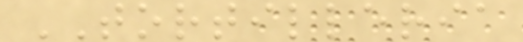TORTILLERIA
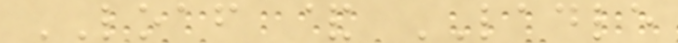LOAF & LADLE
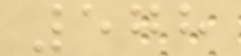578
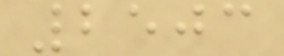2503
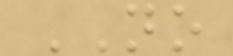NO
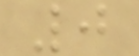0
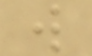w
